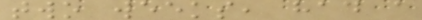two weeks, had a
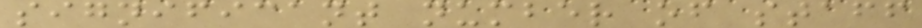significant number of staff
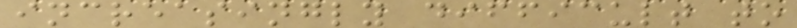increasingly difficult to
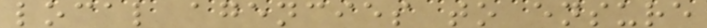local agencies to ensure
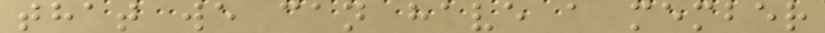that we can have a member
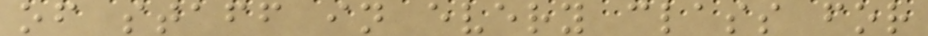of staff in every class for
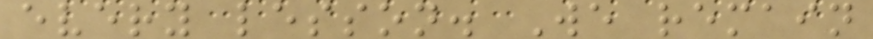every lesson. We remain
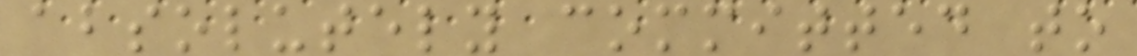absolutely committed to
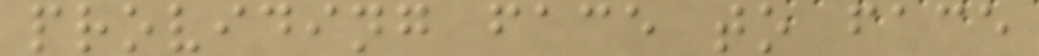providing face to face
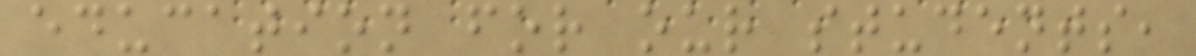education for our students,
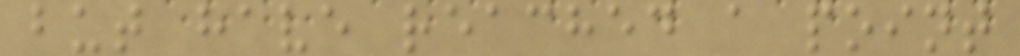but have reached a point
